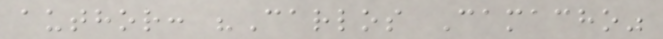author: "Carlos Camacho"
